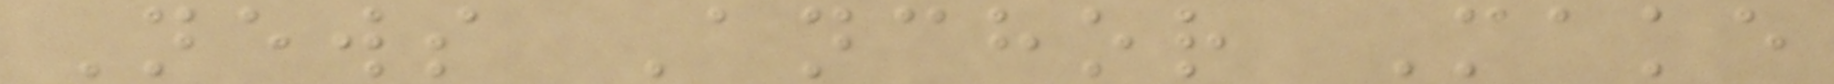News Anchor Make
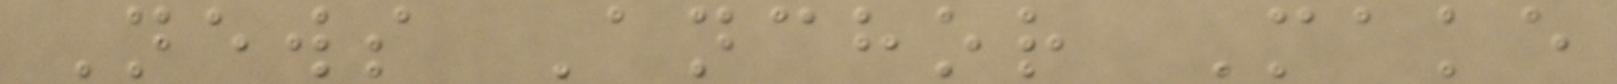News Anchor Make
